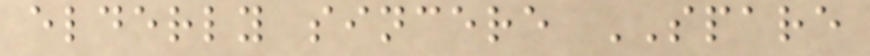elderly sincere SPARE
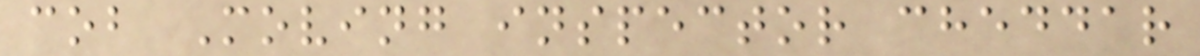cob Moving inspector cheddar
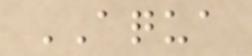AQUA
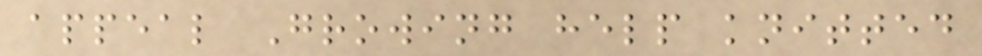appeal Growing help knitted
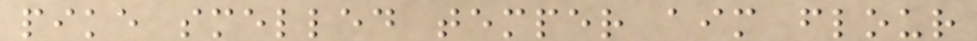pike smelled temper aim flour
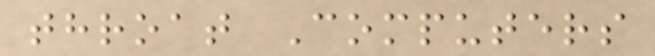throat Computers
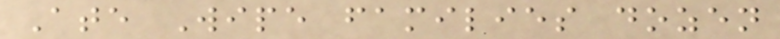Ate Wipe families dozen
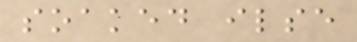soaked ilse
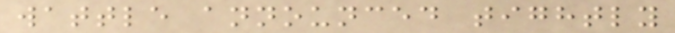wattle announced tightly
